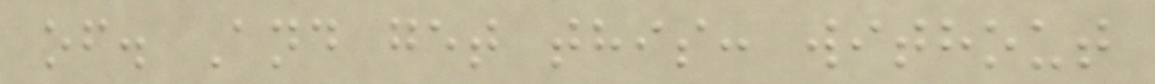of. And get this: without
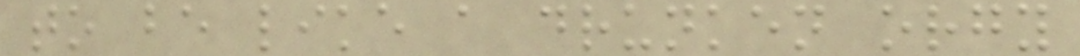to be like a drunken orgy
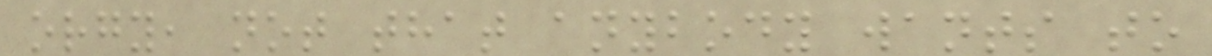orgy, not that anybody wants to
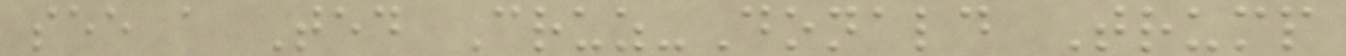see a Ted Cruz-Donald Trump
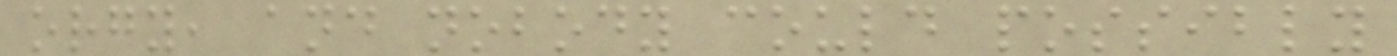orgy, and nobody could possibly
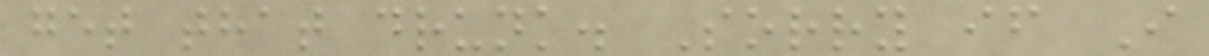get that drunk. Sorry if I
